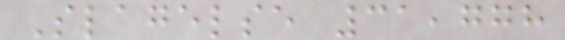Slagelse 31,778
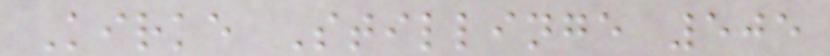Kirke Stillinge 505
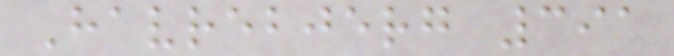Havrebjerg 391
